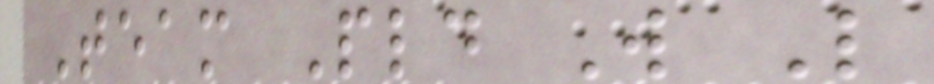Team Pld W L
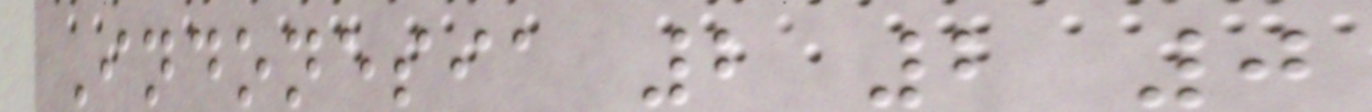Indonesia 2 2 0
